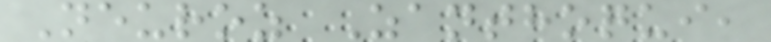Neuroz Zanthoqui,
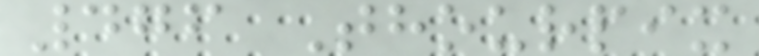476 Thourpix
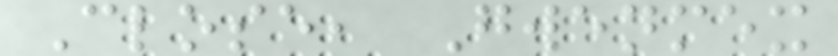Close, Gwenmex
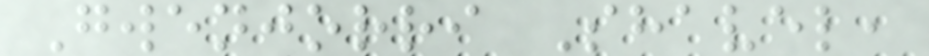Gwenjorri Shavel,
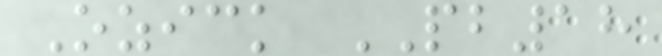Ozick PB18
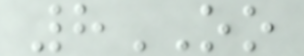8OO
